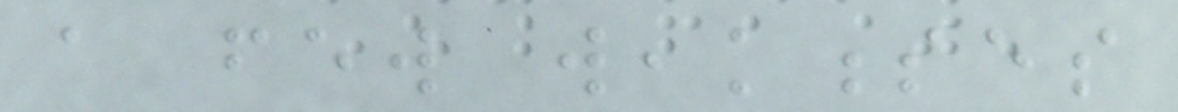a few weaknesses
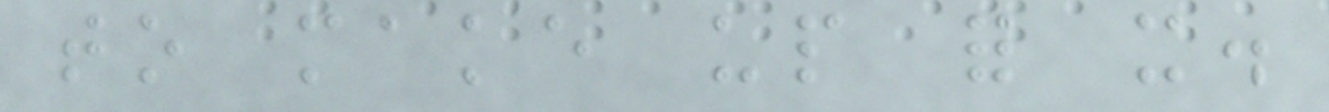to make up for it.
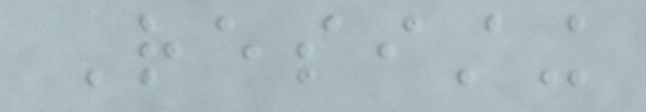Resisting
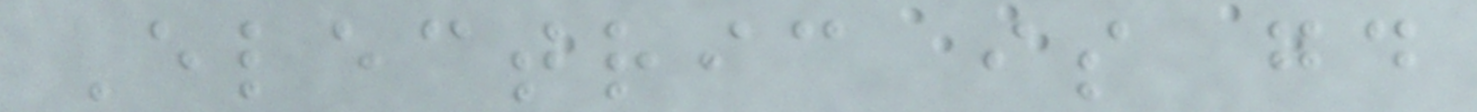Electric is good
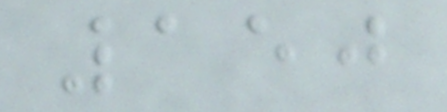150
